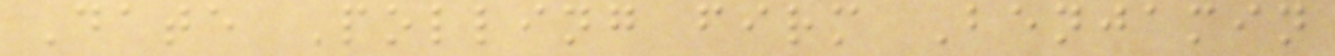Date Polling firm Benjamin
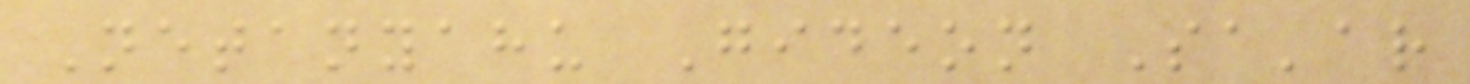Netanyahu Gideon Sa'ar
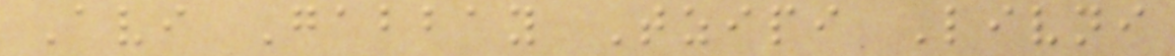Avi Gabbay Tzipi Livni
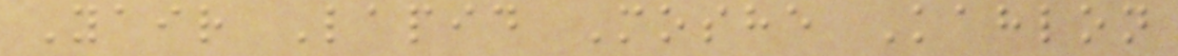Yair Lapid Moshe Kahlon
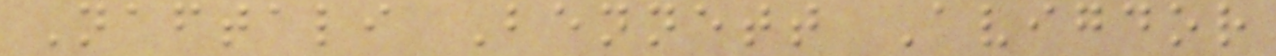Naftali Bennett Avigdor
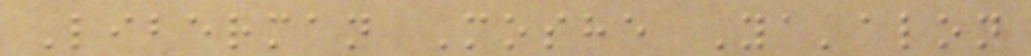Liberman Moshe Ya'alon
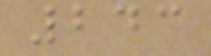243
